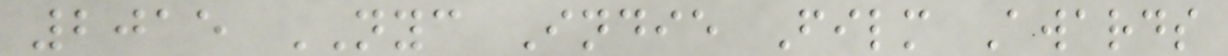2015 NYC Indie Film Awards
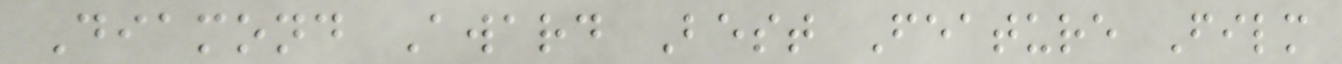Diamond Award Best Feature Film
